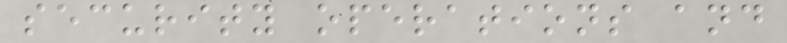security operations and
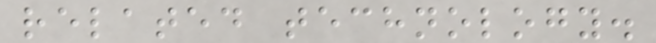related technology.
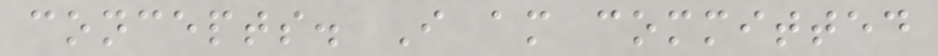concepts. I am committed
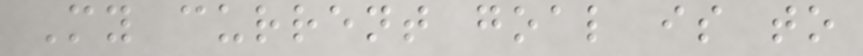My current goal is to
